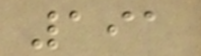191
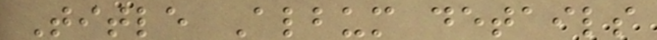Title Album details
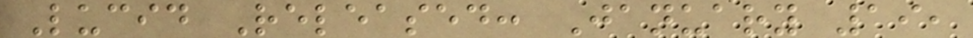Lucid Released: January 19,
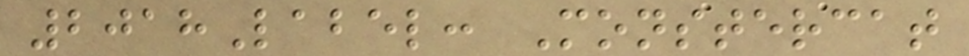2018Label: Monstercat
